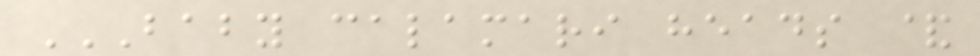BABY CALAMARI HEADS &
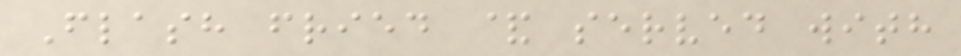Flash fried & served with
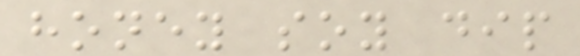honey soy dip
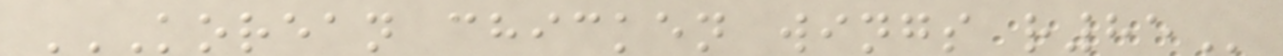KOREAN CHICKEN WINGS R85
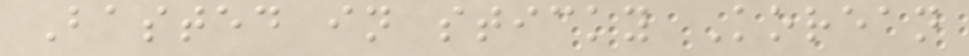Basted in sticky Korean
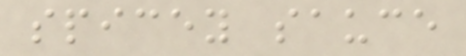spicey sauce
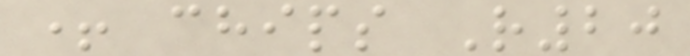+ chips R20
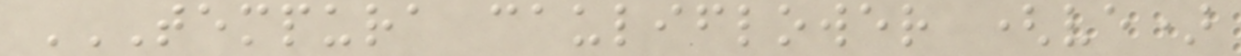TEMPURA CAULIFLOWER (VE)
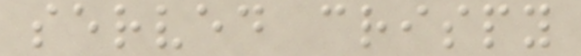served crispy
